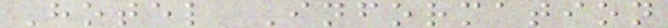Hotel Information
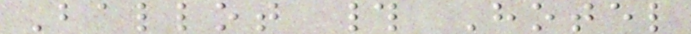Ballot # Hotel
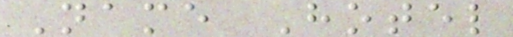Name Hotel
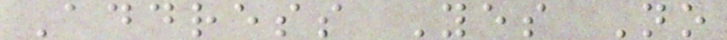Address Yes No
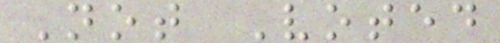Not Voted
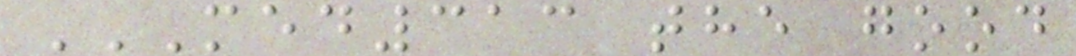MED313 THE GOOD
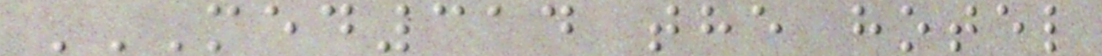MED314 THE HOTEL
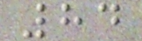84
